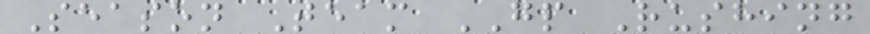Season Team GP Rushing
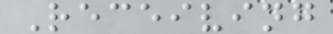Receiving
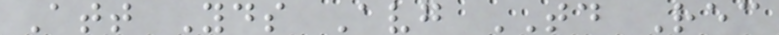Att Yds Avg TD Rec
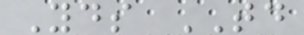Yds TD
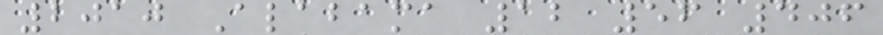2010 Alabama 12 56 406
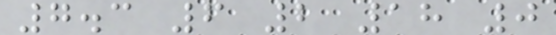7.3 6 2 18 0
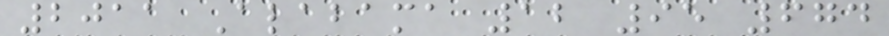2011 Alabama 12 95 674
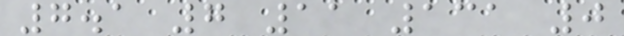7.1 7 11 131 0
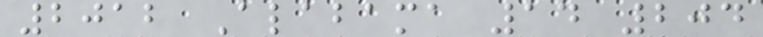2012 Alabama 14 204
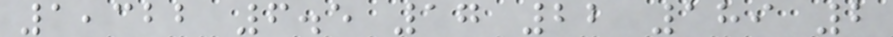1,322 6.5 17 22 189 2
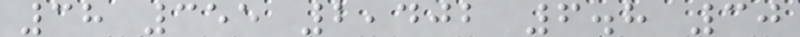38 355 2,402 6.8 30
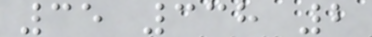35 338 2
